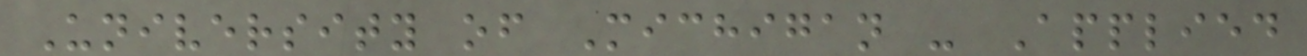University of Michigan - Applied
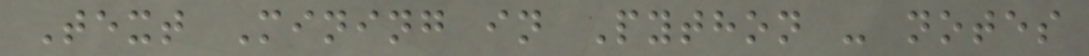Text Mining in Python - notes
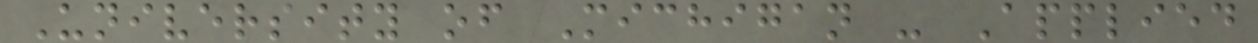University of Michigan - Applied
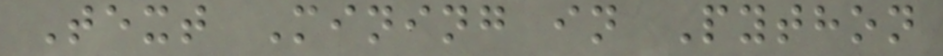Text Mining in Python
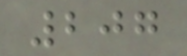207
